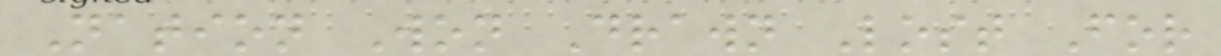Nation Won Drawn Lost For
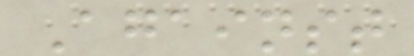Against
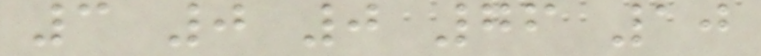3 0 0 76 10
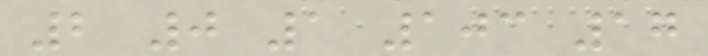2 0 1 103 17
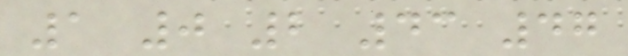1 0 2 43 47
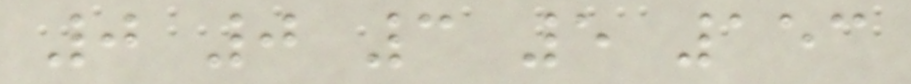0 0 3 5 153
